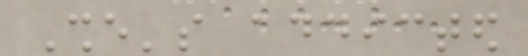She's addicted
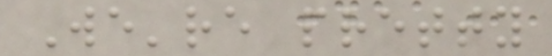We're pretty
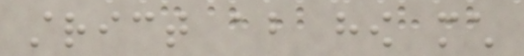strict about how much
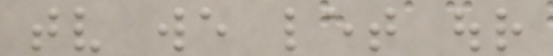tv we let our
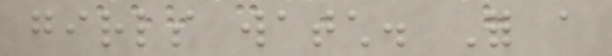girls watch. For a
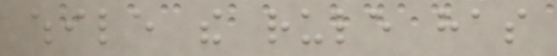while the rule has
